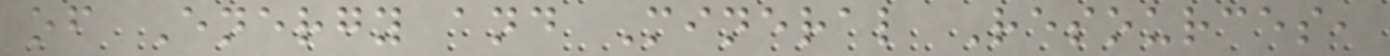of Energy and Mineral Resources,
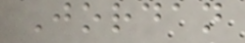Jordan
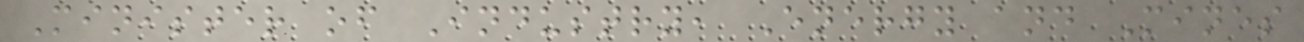Minister of Industry, Energy and Mines
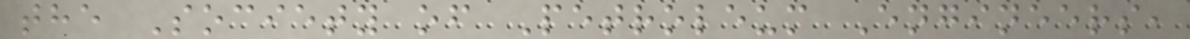the Society of Petroleum Engineers,
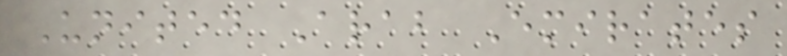United Arab Emirates
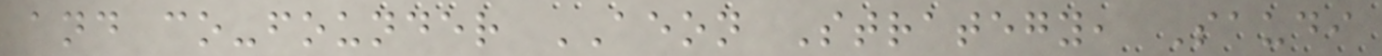and co-founder AEON Strategy, Saudi
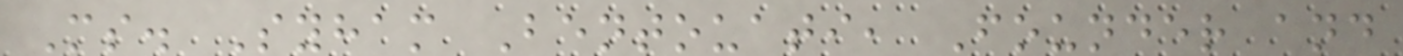Ms. Syham Bentouati, Founder and
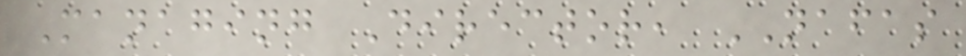Managing Director, NAFAS
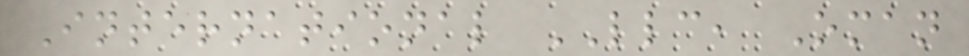International LLC, Oman
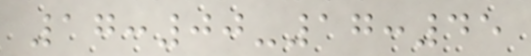17:00-17:45
